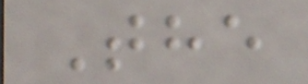The
